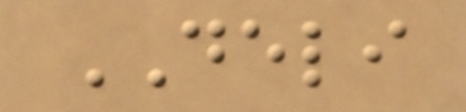DELI
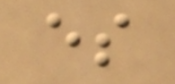es
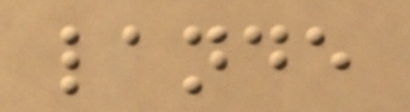lande
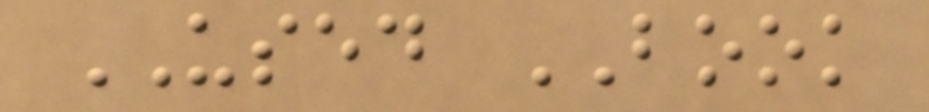USED BOOK
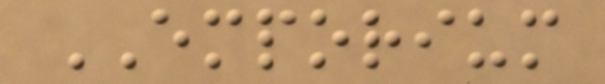EMPORIUM
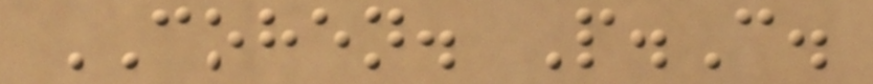COHEN. P.C.
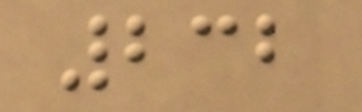232
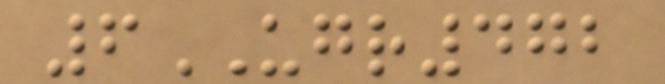6UGR472
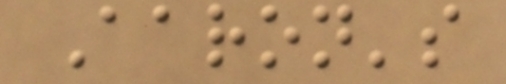Aaron's
